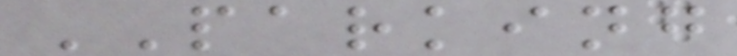PARKING
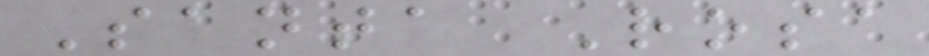Santa Rosa
